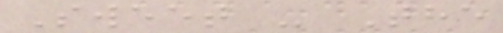Sweet - The
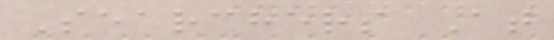Searchers At
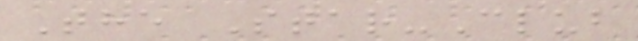The Star-Club
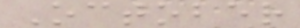October
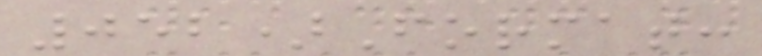052)Format:
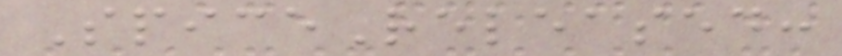SpiceReleased:
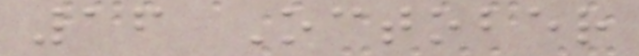16 October
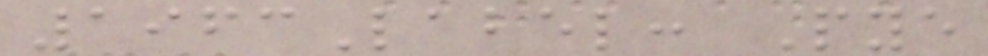1963Label: Pye
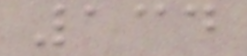134
